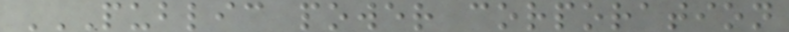PUBLIC POWER CORPORATION
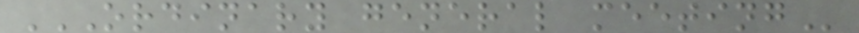ORDINARY GENERAL MEETING
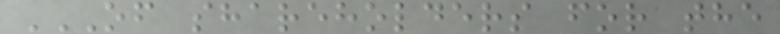OF SHAREHOLDERS FOR THE
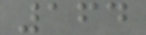164
